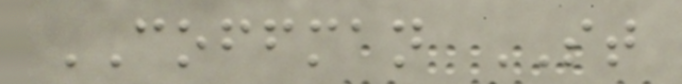COFFMAN ST
